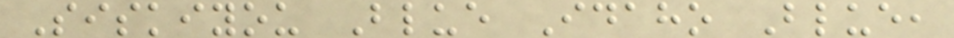Siskiyou Blue Idaho Blue,
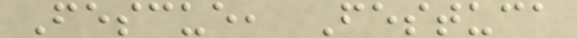Fescue, Festuca
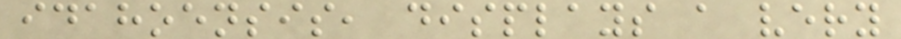idahoensis, displays a very
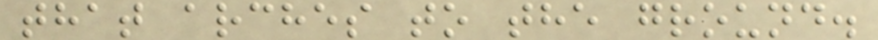that arches to the ground.
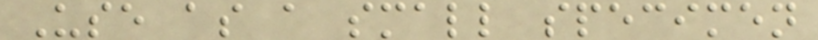Use as a small specimen
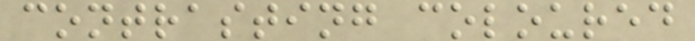contrasting coloured
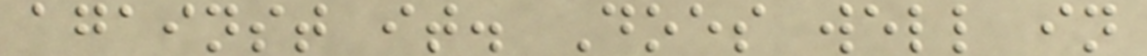against it. Does well in
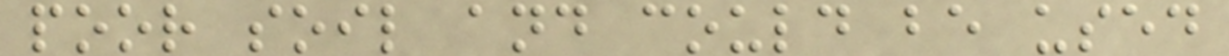poor soil and could be used
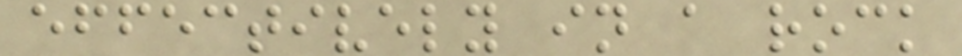effectively in a rock
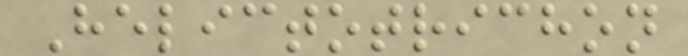Helictotrichon
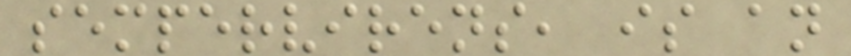sempervirens, is an
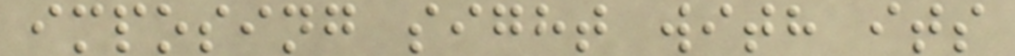imposing sight with its
